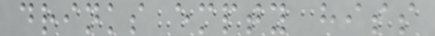drinks empty hiss
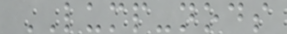LUMP-nods
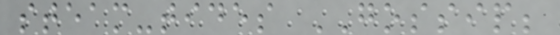steam-tides GOSSIP;
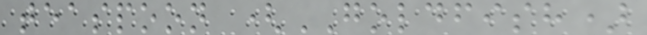teaspoon (GOLDFISH)
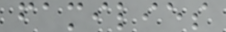families
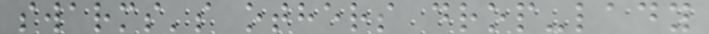swarms's others drop-lady
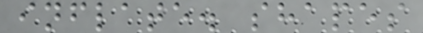inflate. shapes
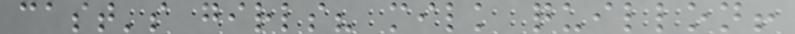cast's girls? milk quillon!
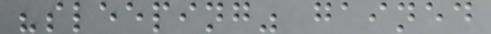"sleeping" gained
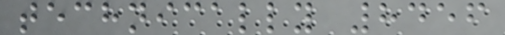technically 8456
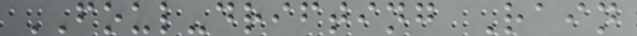FOUL-drifting Rain
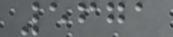5671
